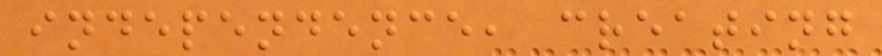independence, creating
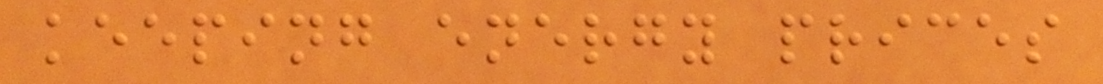keeping energy prices
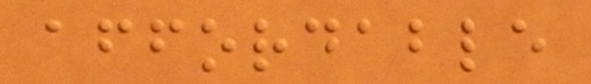affordable
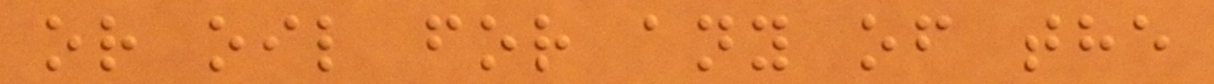or oil for any of the
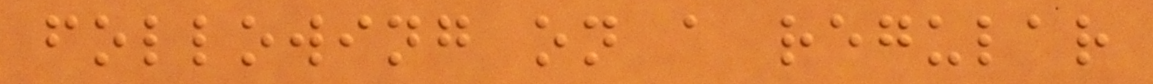following on a regular
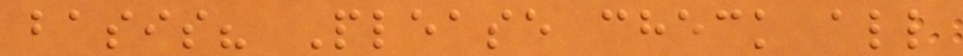basis? Please check all
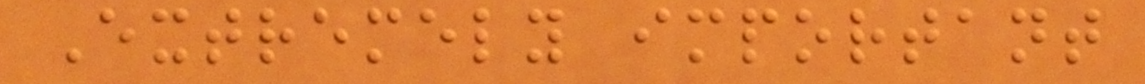Extremely important
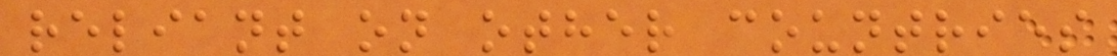reliant on other countries
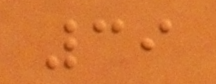39
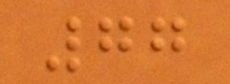77
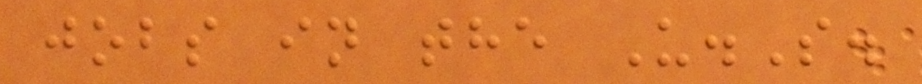jobs in the U.S.
